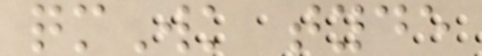qmWk tyde
